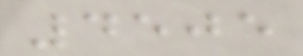4505
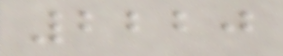2220
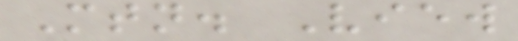Mtn. View
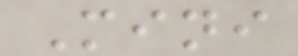Mini
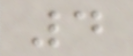4
